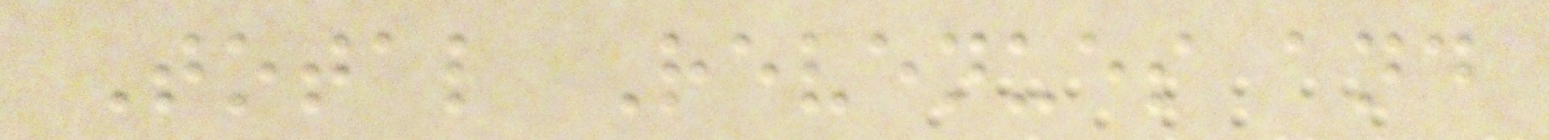Total Revenues and
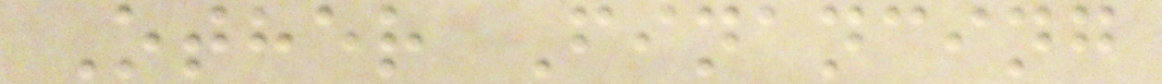Other Financing
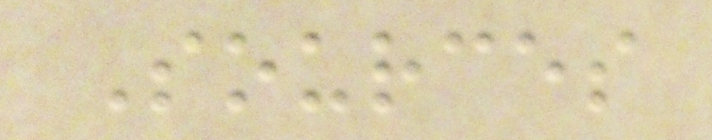Sources
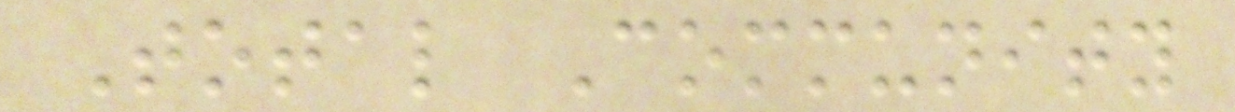Total Community
